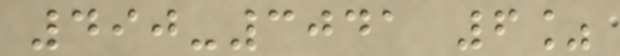490-3041 6%
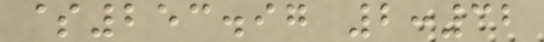$253.97 2:32
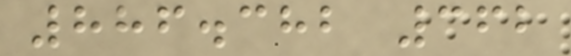886.382 362
